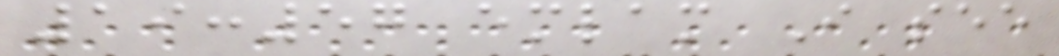19:57 emlam I see
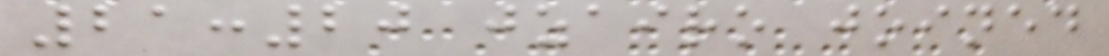21:20 jzairo joined
